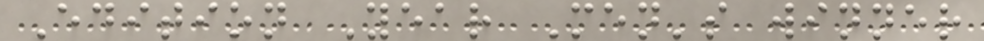Edition Year Men's winner
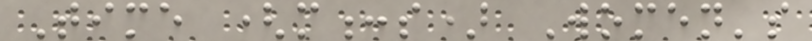Time (m:s) Women's
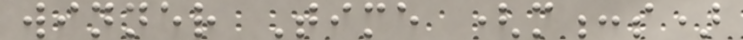winner Time (m:s)
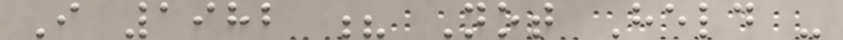I 1982 ? Not Held -
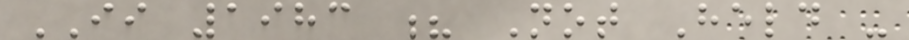II 1983 ? Not Held -
